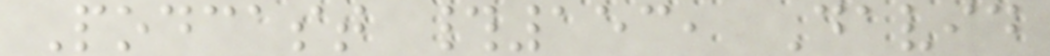Podcast #153, David
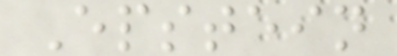Epstein
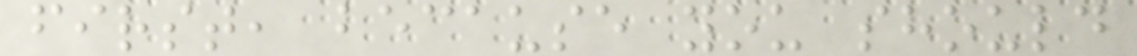first, because you should
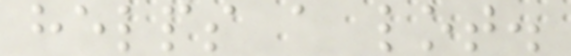helps a lot.
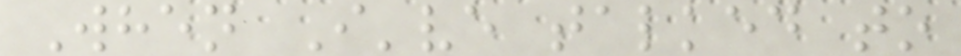When I've talked to
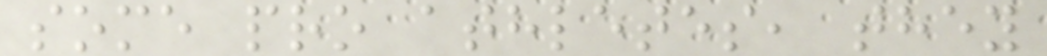some pro athletes, they
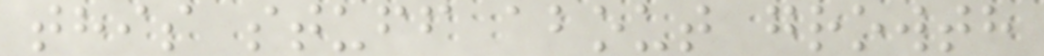this stuff about growth
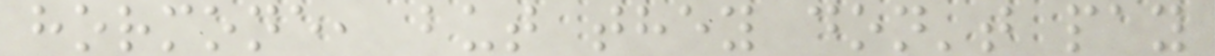hormone, but they don't pay
